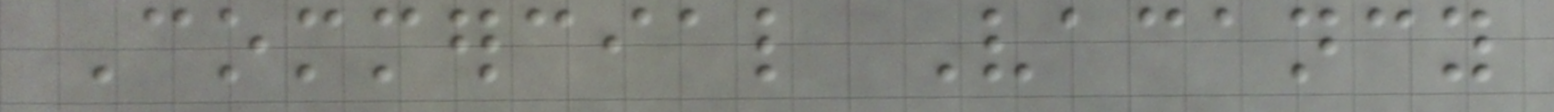Commercial Vacancy
